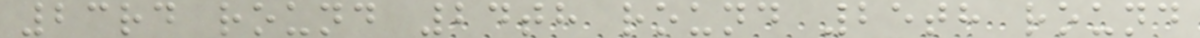23rd round 24th round 25th round
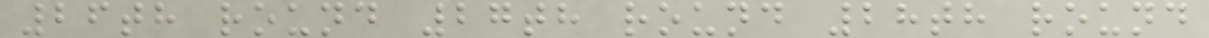26th round 27th round 28th round
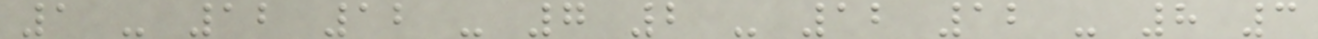1 - 12 12 - 7 2 - 12 12 - 8 3
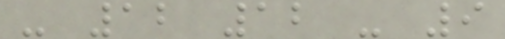- 12 12 - 9
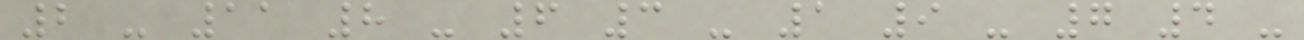2 - 11 8 - 6 3 - 1 9 - 7 4 -
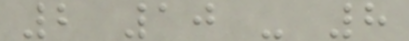2 10 - 8
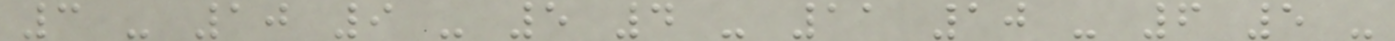3 - 10 9 - 5 4 - 11 10 - 6 5 -
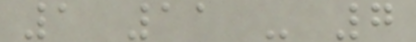1 11 - 7
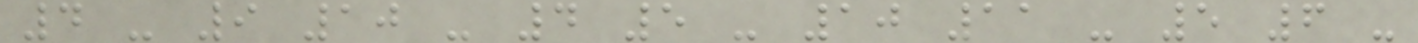4 - 9 10 - 4 5 - 10 11 - 5 6 -
